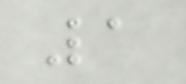1
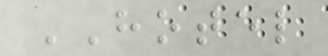HOTEL
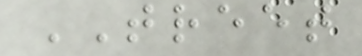TREET
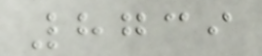8739
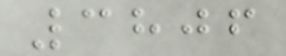3806
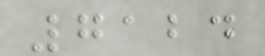7124
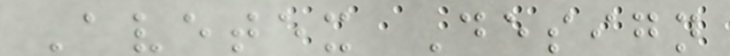Avetex Design
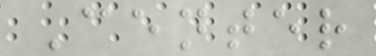Center
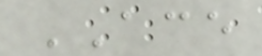ACE
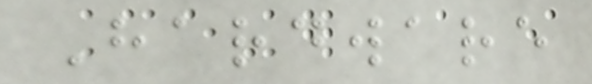Hardware
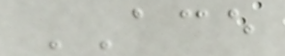ACE
